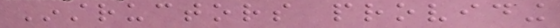Instructors providing
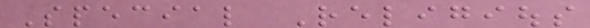Special Religious
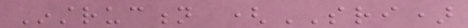Instruction (SRI)
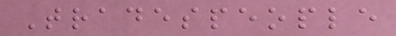Tradespeople
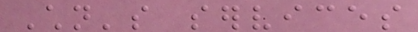Children's services
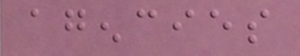agencies
